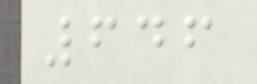646
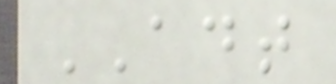ADT
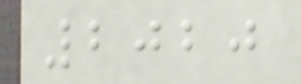2020
